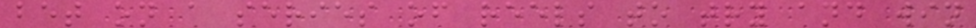bet on a series of reels to try and win
